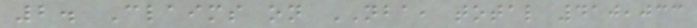2. Claims on NBA, total 410,033
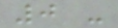0 -
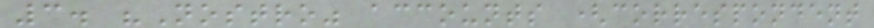3. "Nostro" accounts (correspondent
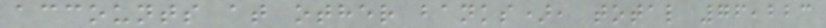accounts at other banks), total 76,223
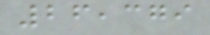26,379
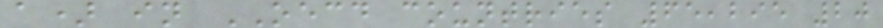a) in OECD countries 65,295 20
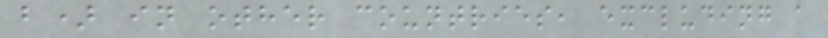b) in other countries, excluding a
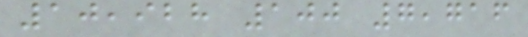10,928 100 7,716
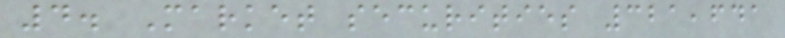4. Market securities 321,641
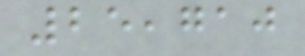25,710
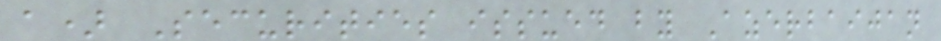a) Securities issued by Azerbaijan
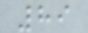89
